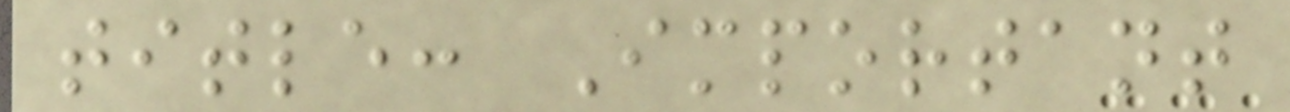title: Important
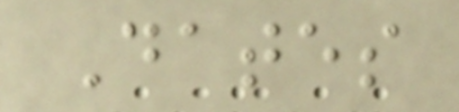Dates
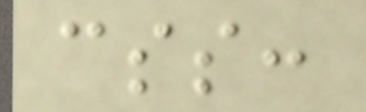css:
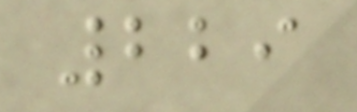229
